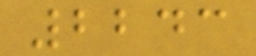2243
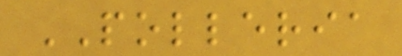POLLERIA
